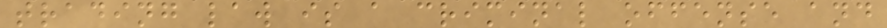trading law is a criminal offense and
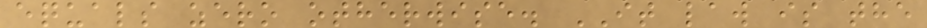equals zero otherwise. IT law is the
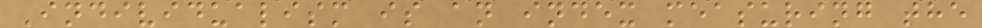Individualism is an index measuring the
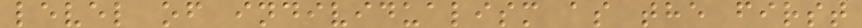level of individualism as the first
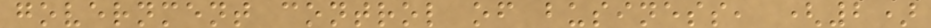government control of business, (2)
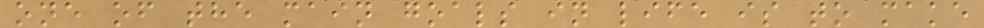one of the main goals in life is to make
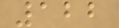122
